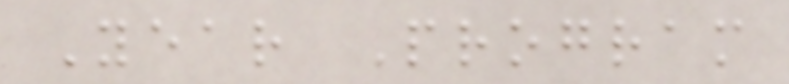Year Program
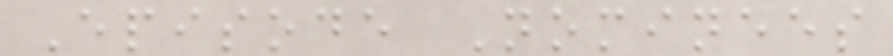Episode Nominees
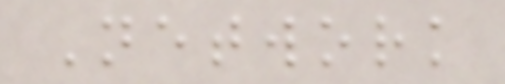Network
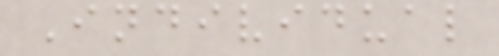Individual
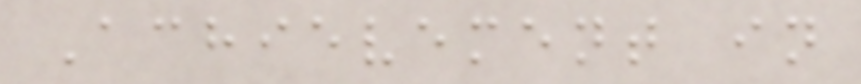Achievement in
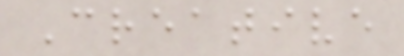Creative
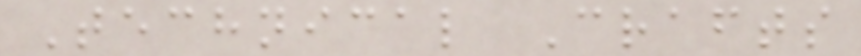Technical Crafts
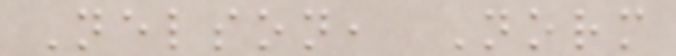Nelson, Norm
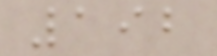192
